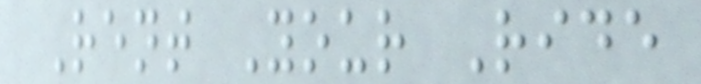Rent Your Ride
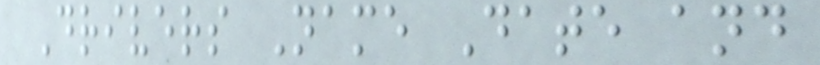Drivers Name Date and
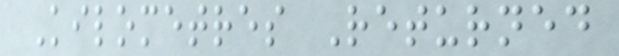Kilometres Returned
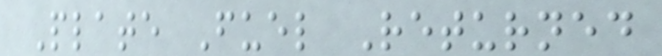Plate Fuel Returned
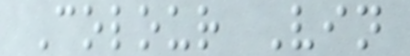Colour Vin
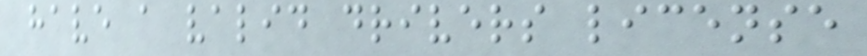have a valid drivers license
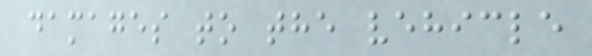damages to the vehicle
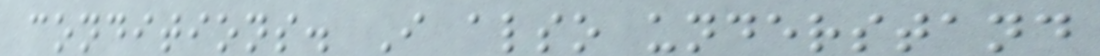conditions. I also understand
